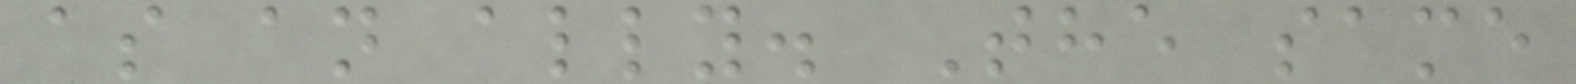as an ally. The same
